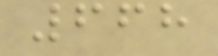668
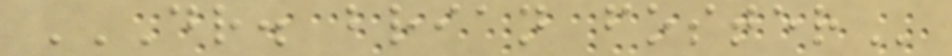DR. BRIAN FOSTER
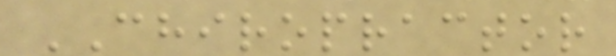CHIROPRACTOR
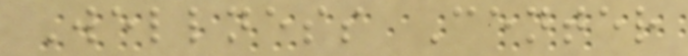Wellness Center
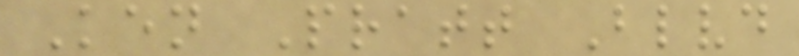Ken Pratt Blvd
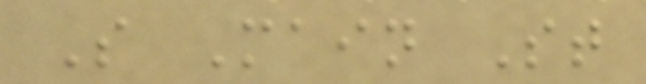S Main St
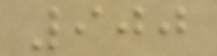900
